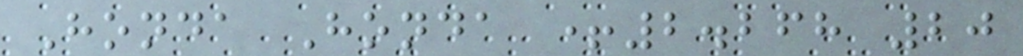Honda Honda +2.268 20
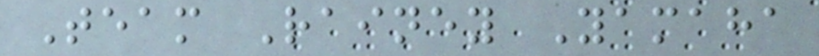Team Rainey Yamaha
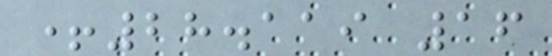+28.119 16
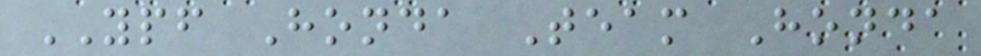YPF Honda Team Honda
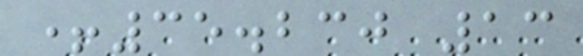+35.230 13
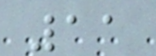11
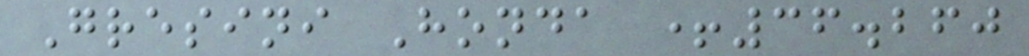Gresini Honda +36.260
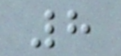8
